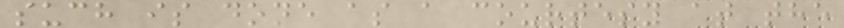such is done as a courtesy at the
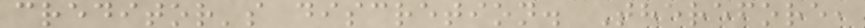creditor's discretion. Therefore,
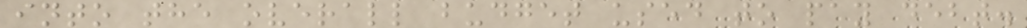into the overall budget used to pay debt.
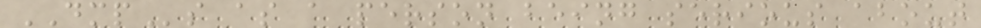DMPs as a person being serious about
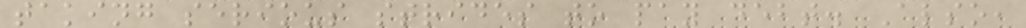taking serious strides to pay debt. Also,
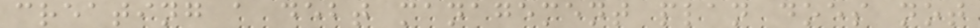creating a debt management plan does not
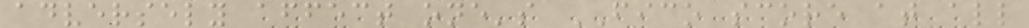adversely affect one's FICO score at all
